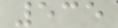535
